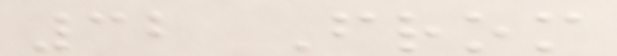32 From
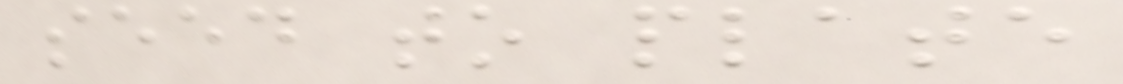seed to plate
